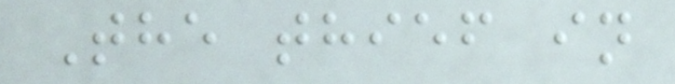The thief in
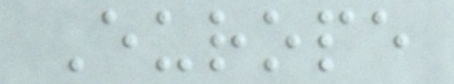Europe
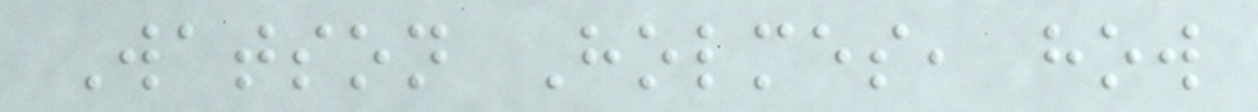Watson Holmes, how
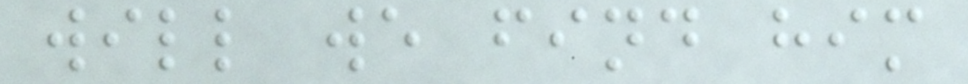will we find him
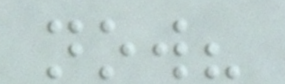now?
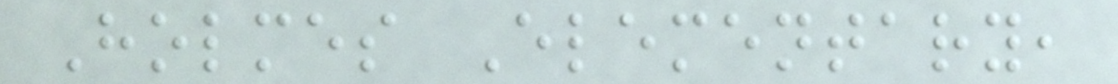Holmes Elementary,
